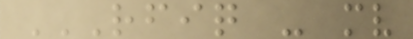RFIQ - MV
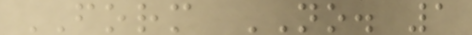FORM NO. 1
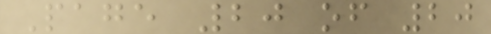Page 20 of 20
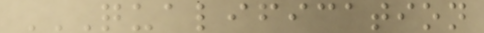QUALIFICATION
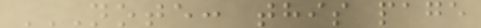NOTE: THIS PAGE
